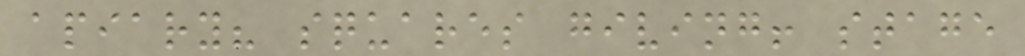apiary? squares giving! stage
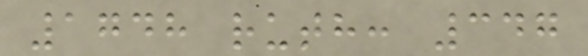1748 ruth: 347
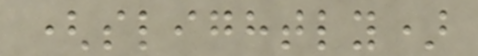(slightly)
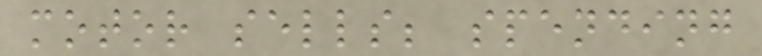motor sells; spending
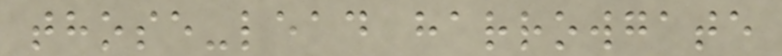those-lead harrowgate
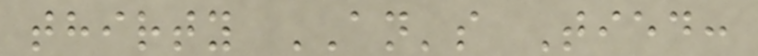thirty AN's Tied:
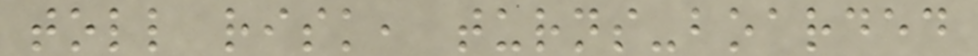toll risk, turns-boarded
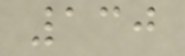130
